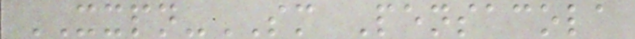XXPN-SM Pensacola
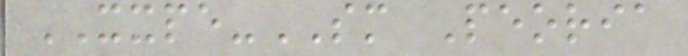XXPE-SM Peoria
